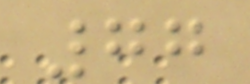77
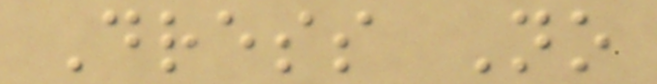Dress No
